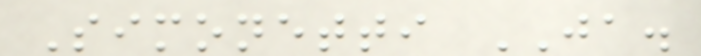Simonetti JA.
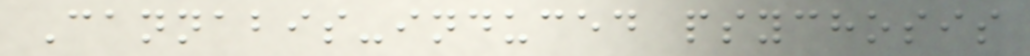Cannabis-induced psychosis
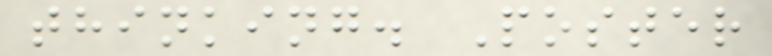thinking. Poster
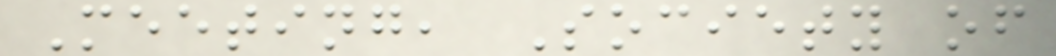Meeting, Society of
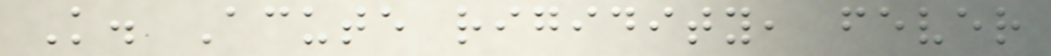K. Acute rigidity, fever
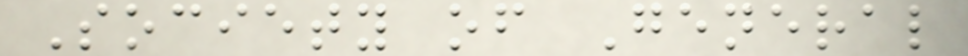Society of General
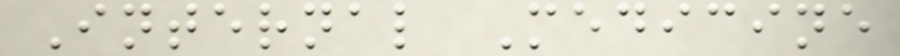Internal Medicine
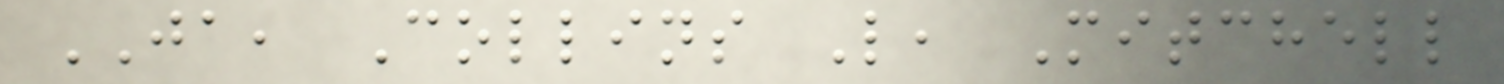JA, Collins L, Mitchell
